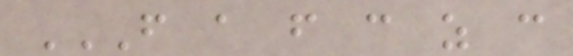F A F C Z C
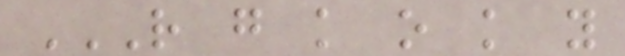R G K O K Y
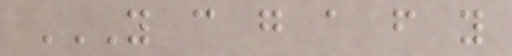Y C G A F Y
